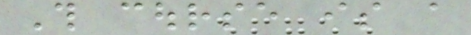This course is a
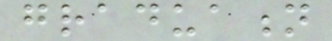graduation
